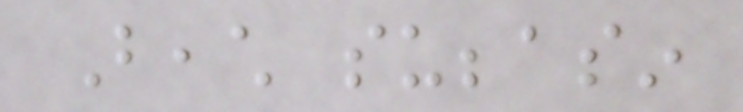Beach subbasin
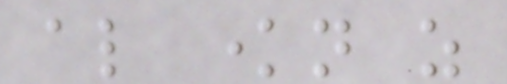also known as
